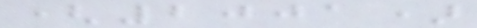(2001)
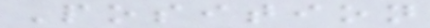Position
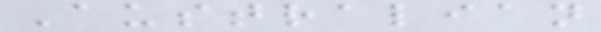Australian
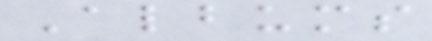Albums
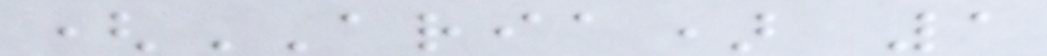(ARIA) 1
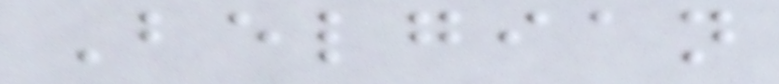Belgian
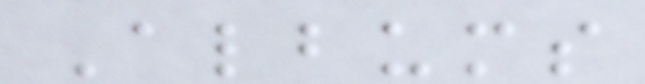Albums
